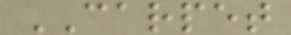CARPET
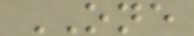ONE
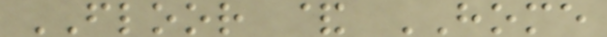FLOOR & HOME
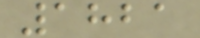1821
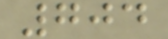704
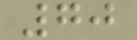70
